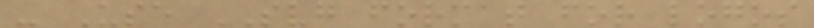- Use SVG format for logos
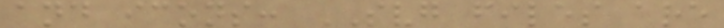and icons: SVG files are
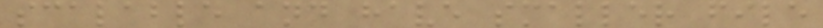scalable and have smaller file
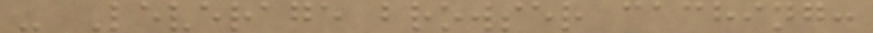- Leverage browser caching:
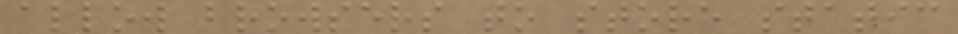allow browsers to store static
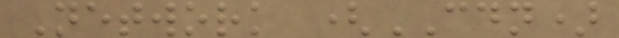Network (CDN)
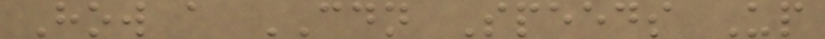How a CDN Speeds Up
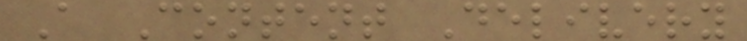A Content Delivery
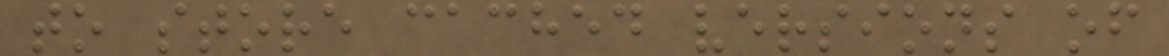to store cached versions of
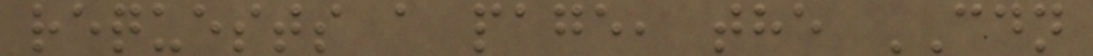requests a page, the CDN
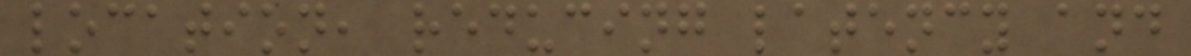location, reducing latency and
